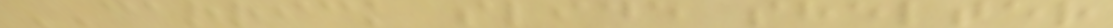CARRICK slide shelter
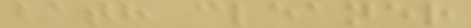bath cleaner
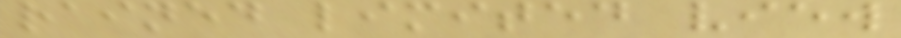rained limited view
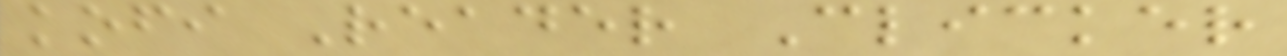kofi Reader Clicker
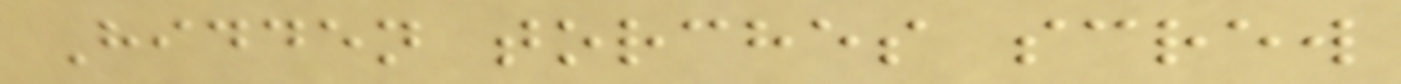Hidden torches screw
